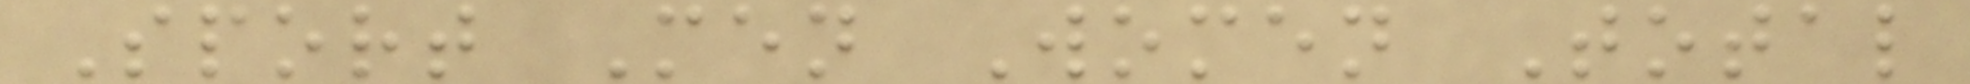Sport Men Women Total
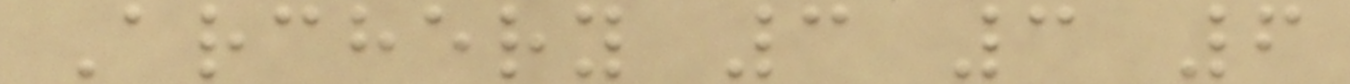Archery 3 3 6
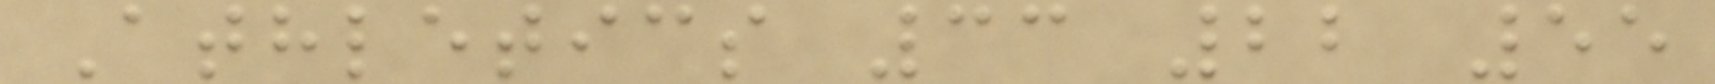Athletics 33 22 55
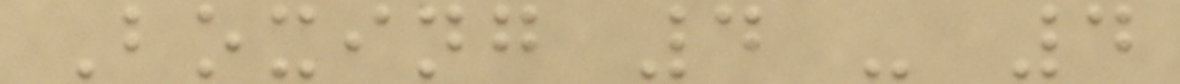Boxing 4 - 4
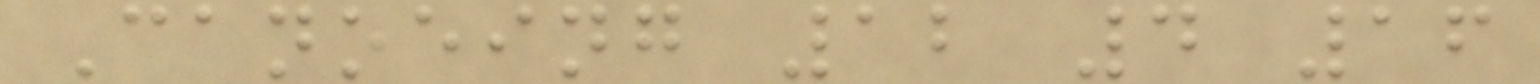Canoeing 12 4 16
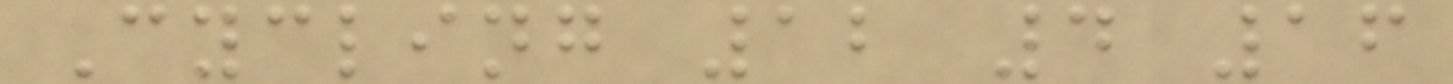Cycling 12 4 16
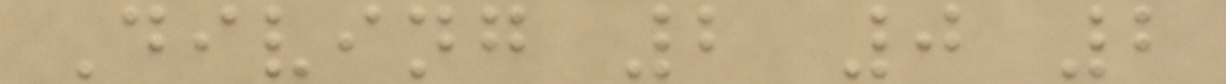Diving 2 0 2
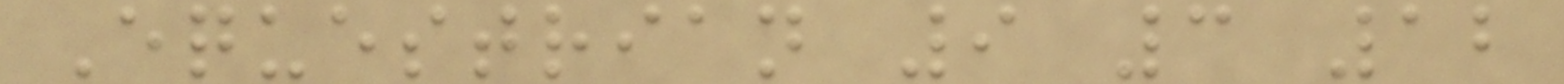Equestrian 9 3 12
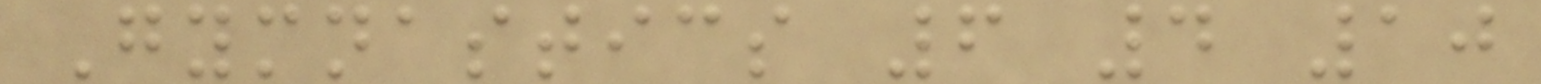Gymnastics 6 4 10
